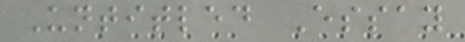Untitled Essay
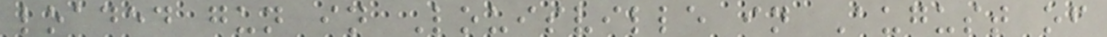loaded gun in Louisville in August of
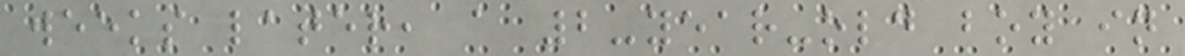weeks later, a 2-year-old boy in
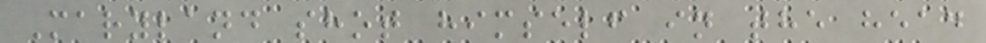Maryland shot himself in the head
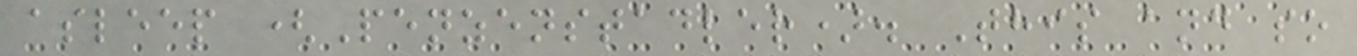asleep (Penzenstadler). This and so
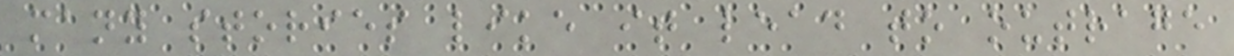many stories like it lead to outrage
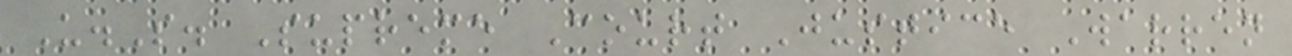U.S. Supreme Court Justice Warren
